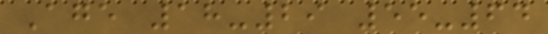Age 18-29 55-64
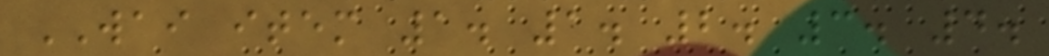WAI item 1. 1. 2. 3. 4.
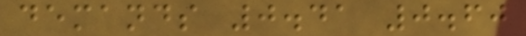demands 0.41 0.60
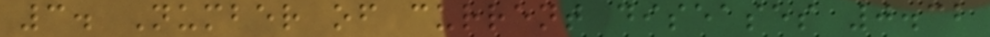3. Number of current diseases 0.32
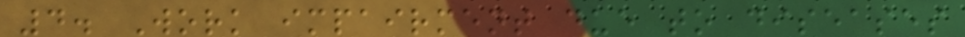4. Work impairment due to diseases
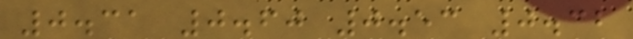0.31 0.60 0.53 0.32
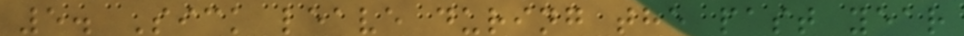5. Sick leave during the past year
